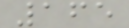165
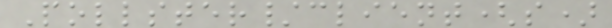Pollster/client(s)
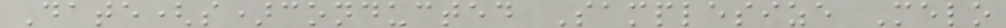Date(s)conducted Samplesize Melo
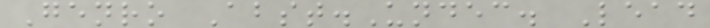Genro Abst.Undec. Lead
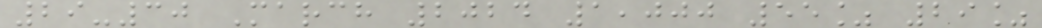29-30 March 2024 1,000 55% 29%
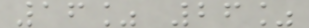16% 26%
